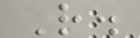R.
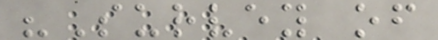"Survey of
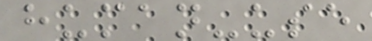human-use
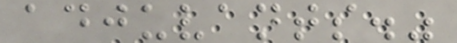adjuvants."
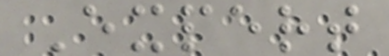Expert
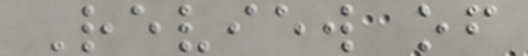Review of
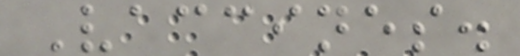Vaccines.
